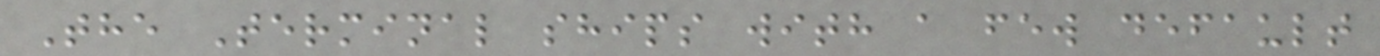The Terminal ships with a few default
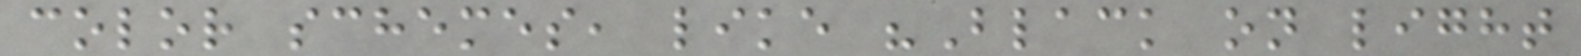color schemes, like "Black on light
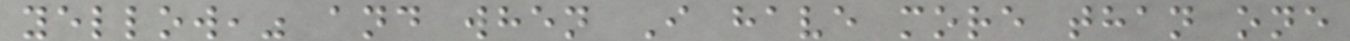yellow," and when I have more than one
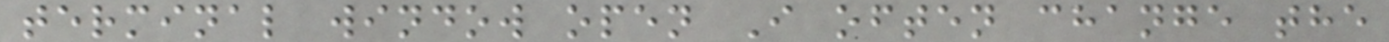terminal window open I often change the
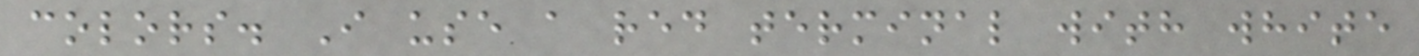colors. I use a red terminal with white
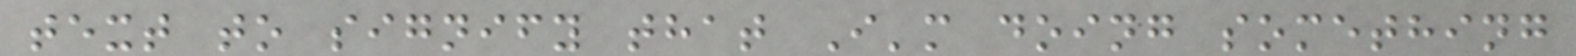text to signify that I'm doing something
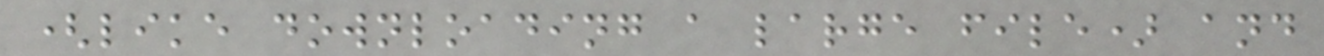(like downloading a large file) and
